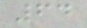64
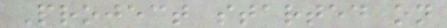Project started on
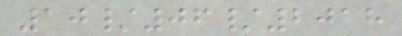10/06/2018
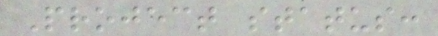Project status:
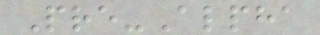Pre-Alpha
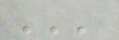'''
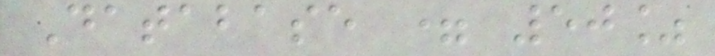Database = 50%
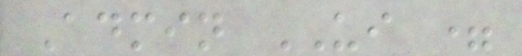Admin UI =
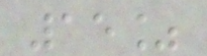15%
